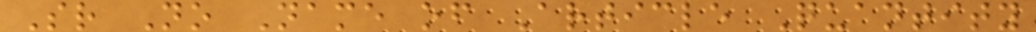Sr No Name of Article Quantity
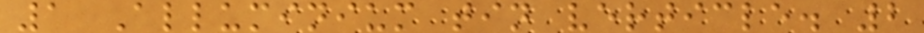1 Alluminium tin verticle. 2
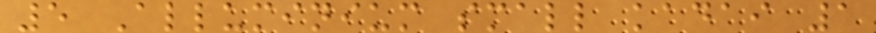5 Alluminium small kadai 1
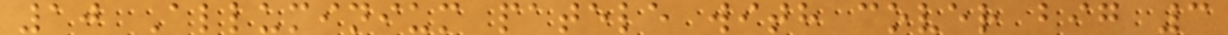10 Alluminium patele with cover big 3
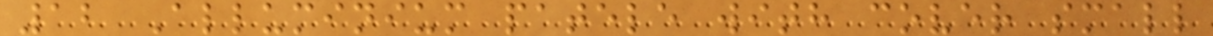12 Alluminium patele with cover small
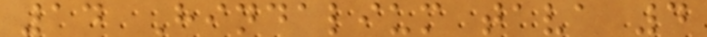14 Hindalium tava 4
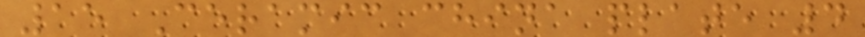15 Ceramic china plate 4
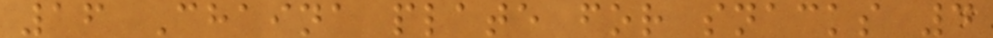16 Chaina plate for snacks 4
